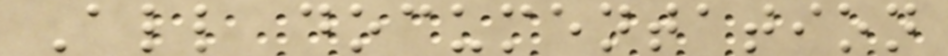All documentation
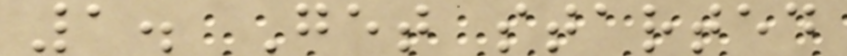1. Get started
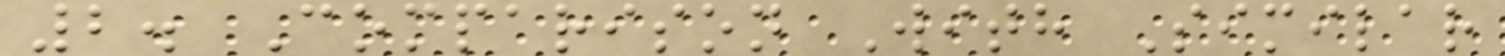2. Comparison With Similar
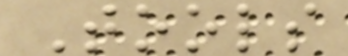Tools
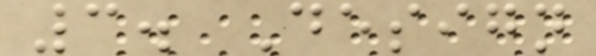3. Design
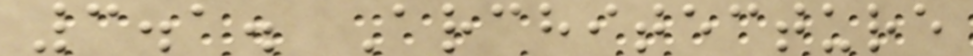3.1. Architecture
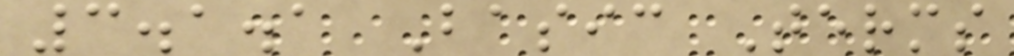3.1.1 Basic Terms
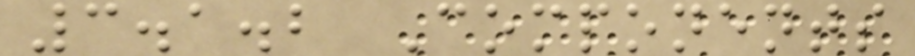3.1.2 Components
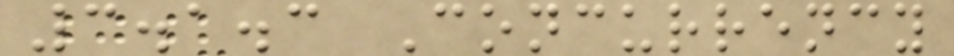3.1.3 Concurrency
